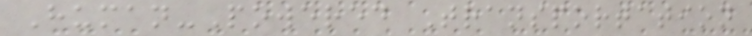Human-Powered Transportation
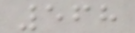568
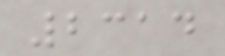2314
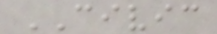CIVIC
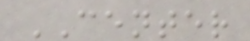CENTER
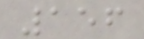156
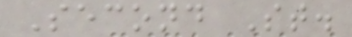Second St.
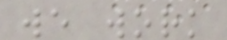we work
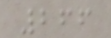266
